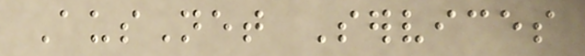AusNet Services
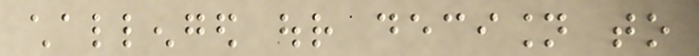challenged our decision to
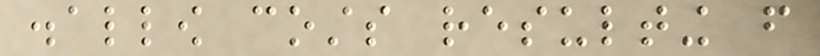disallow costs resulting from
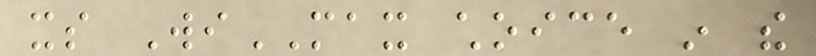its WiMAX choice in the
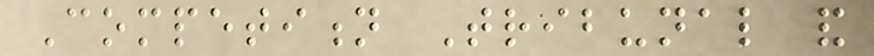Competition Tribunal and
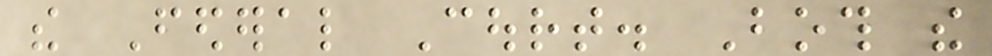the Federal Court. Both the
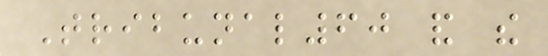Tribunal60 and the
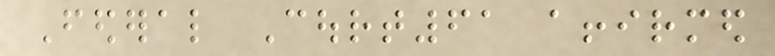Federal Court61 affirmed
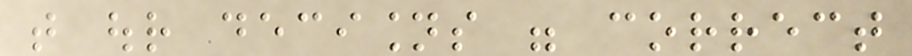that our decisions were correct
